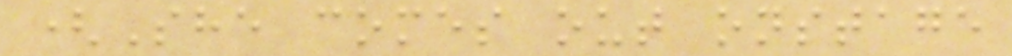(She comes out onstage
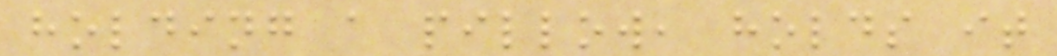holding a pillow, holds it
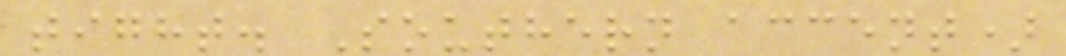tight. Southern accent)
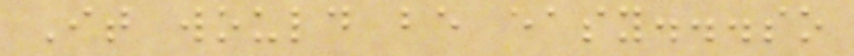It would be easy...so
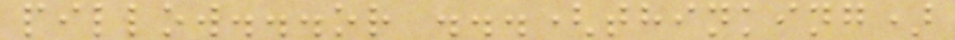pillow...or ...(thinking)
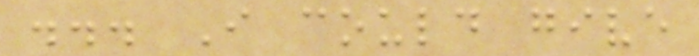... I could give
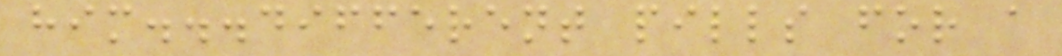him...different pills for a
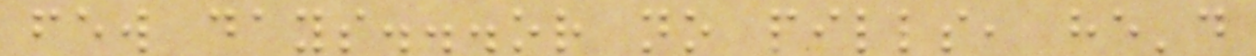few days...or no pills, he'd
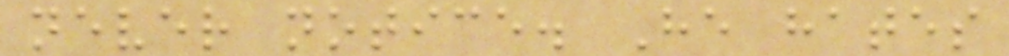never notice. He hates
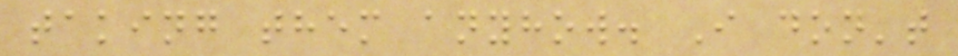taking them anyhow. I don't
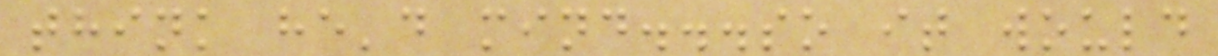think he'd mind...so it would
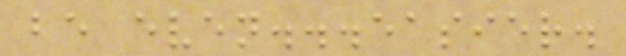be even...easier.
